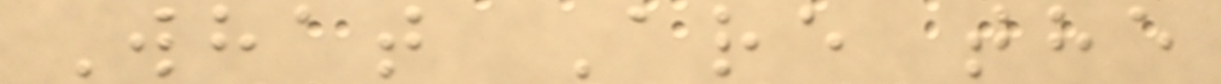What Are the
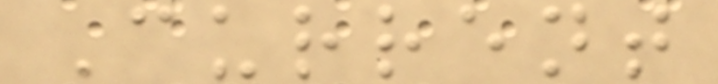Current
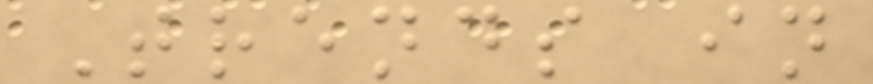Trends in
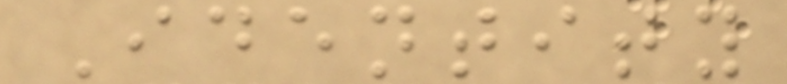Identity
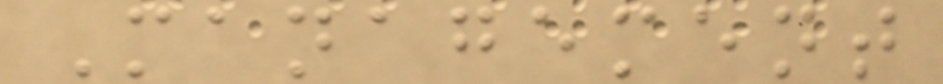Management
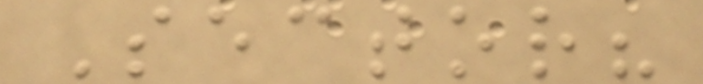Sector?
